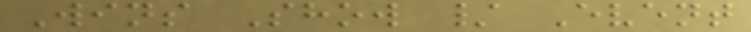Wins Show / Event
